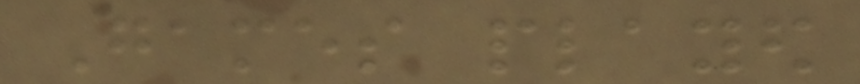Games played
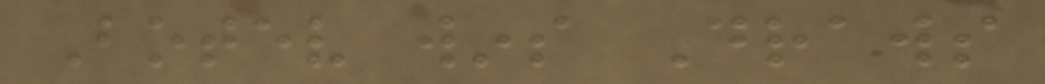Botev wins Draws
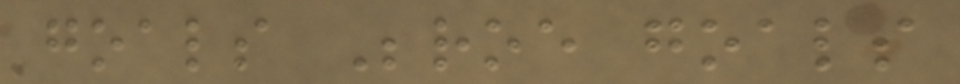goals Beroe goals
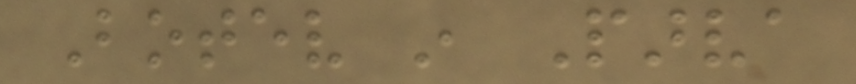Botev in Parva
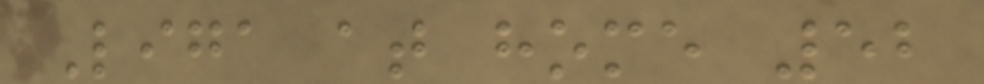Liga at home 52
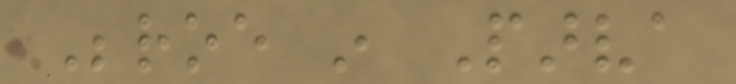Beroe in Parva
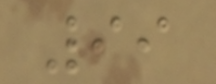99
